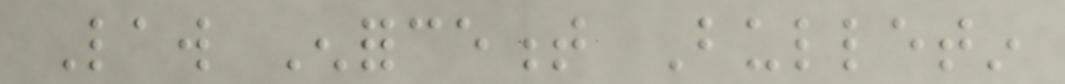Law Enforcement Bulletin
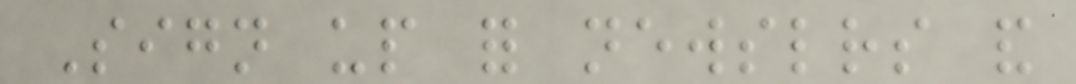Sign up for newsletters and
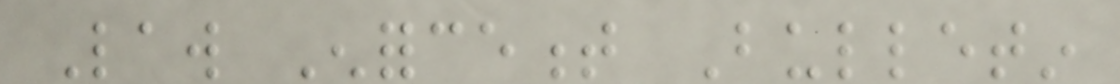Law Enforcement Bulletin
